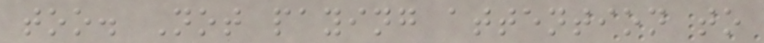too. Not paying attention to
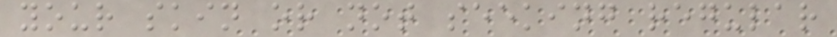your skin or not seeking regular
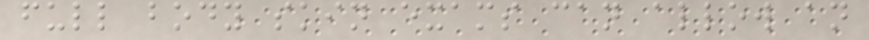full body skin exams can allow an
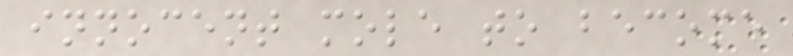innocent mole to become
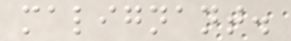malignant.
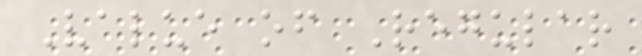Value of Regular
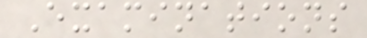Examinations
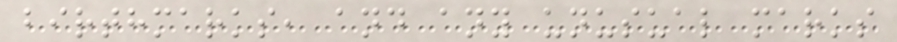birthmarks, and any unusual marks
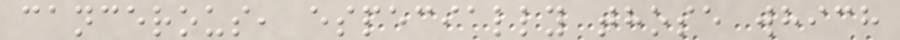cancerous, especially those which
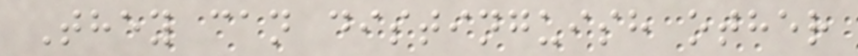They can distinguish other
